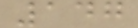147
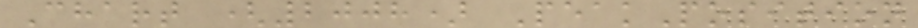Chart (2008) PeakPosition
